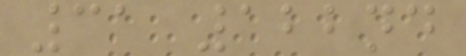31 122nd
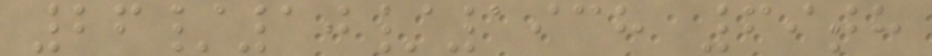26/10/1938 69th
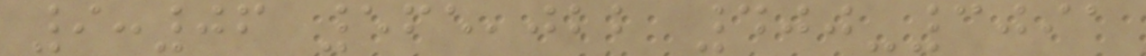9:06 565,022 400-3091
